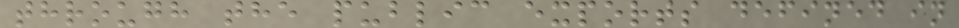through the public exports defined in
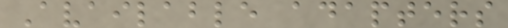Available adapters
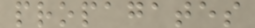propagates
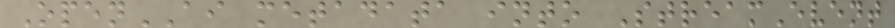OpenAI metadata into StreamEvent
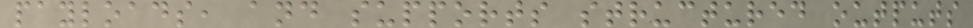payloads, and supports structured outputs
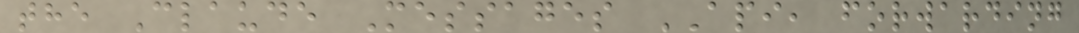the Claude Messages API, forwarding
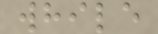while
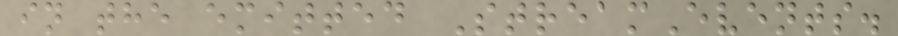in the emitted StreamEvents.
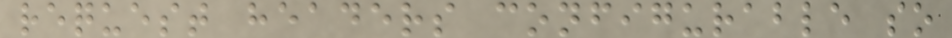request headers configurable so
